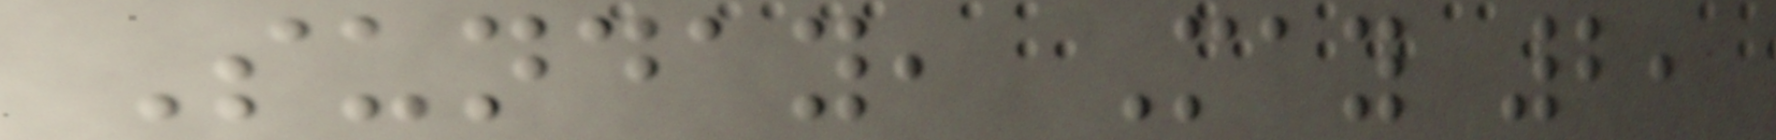Sunday, May 2,
